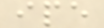ipe
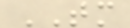TM
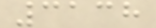3138
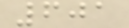601
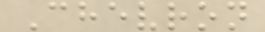Chevron
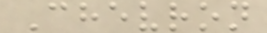Chevron
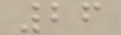26
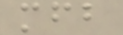mfb
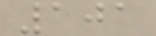101
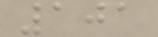101
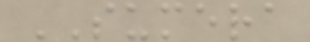SUMERA
